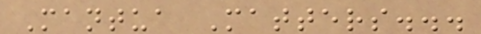Mantua Matters...
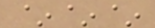~~~
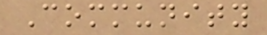Community
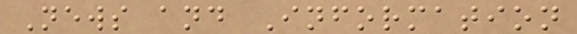News and Information
